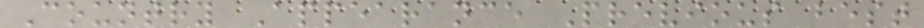Country Appearance Previous best
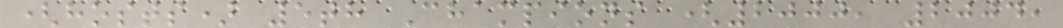(hosts) 5th Champions (2000, 2004,
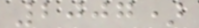2007)
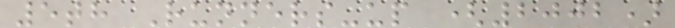5th Runners-up (2002)
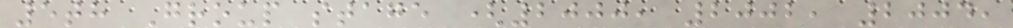5th Group stage (2000, 2002, 2004,
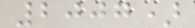2007)
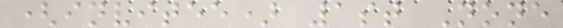(invitee) 1st None
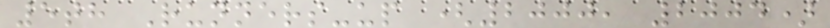5th Runners-up (2000, 2004)
